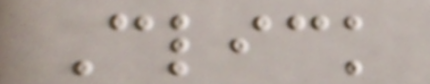Click
